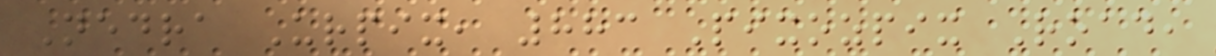Nedra Urpix, 883 Pixozpix Road,
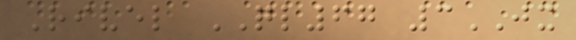Rivel QL67 3JX
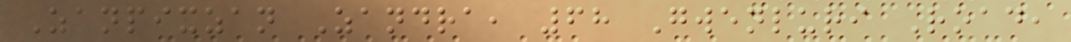Zanpixzan Zandra, 68 Gwenluri Road,
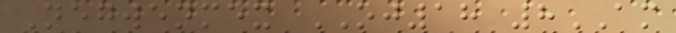Negwenmex OJ18 8AM
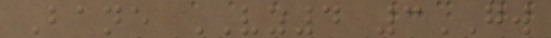Bane VZ4 3GW
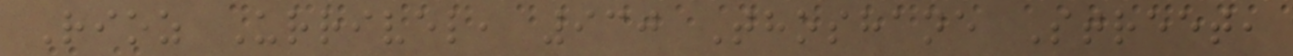Rioz Urrivel, 930 Thoshane Street,
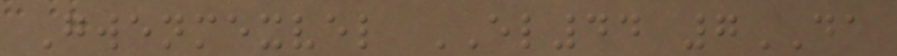Gwenmexvel EL44 7DA
